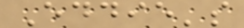Eddie's
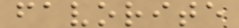favorite
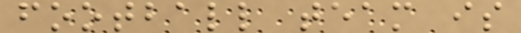football team is
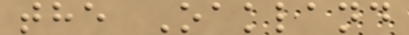the Oakland
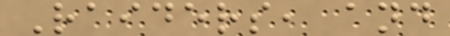Raiders, and
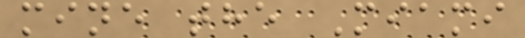mine the Miami
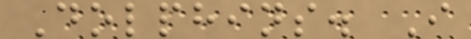Dolphins. I
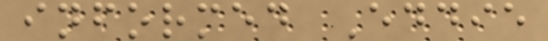informed Eddie
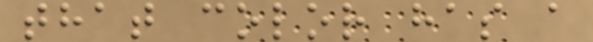that color has a
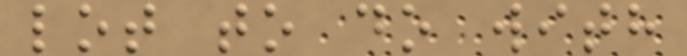lot to do with
